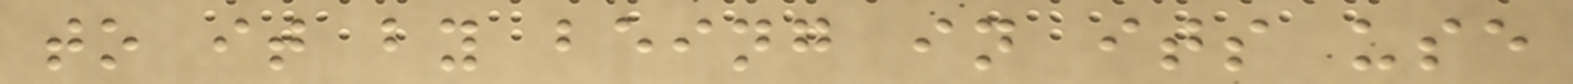to it by being in its use
